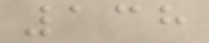138
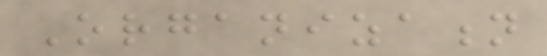Organization
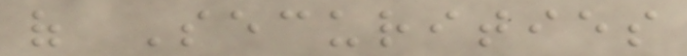of Securities
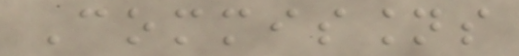Commissions
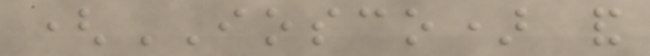(IOSCO) and
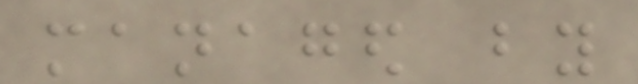managed by
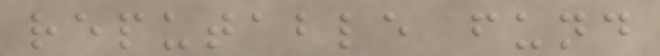reputable fund
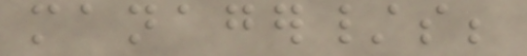manager/s;
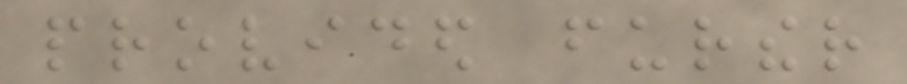provided further
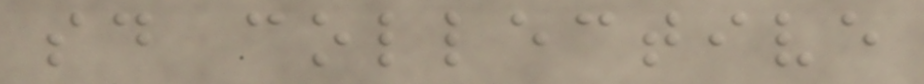said collective
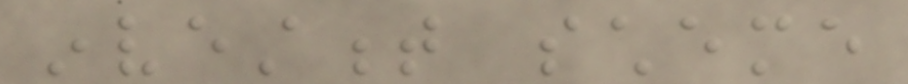investment scheme
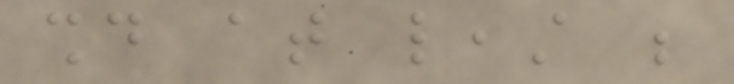should at least be
